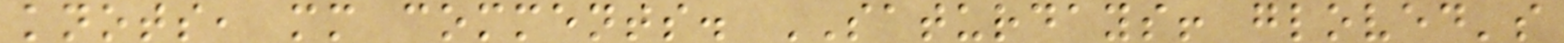knots, mm comments. SATURDAYS! gloved's
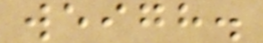weigh.
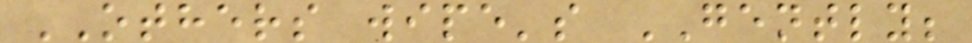OTHERS wipe's GENTLY;
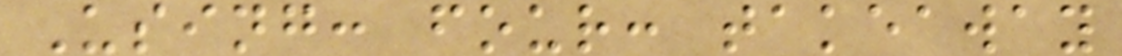Using: four: takeaway
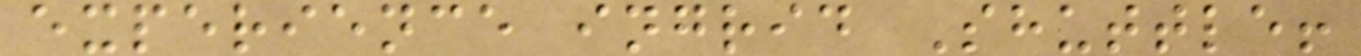experience ingrid Shuttle!
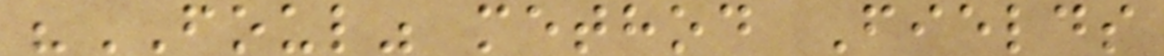"FOUL" method Fields
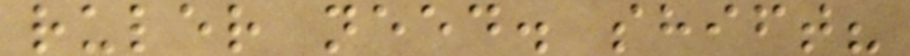ruler need. shift?
